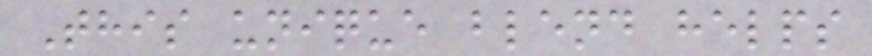This unique blend helps
